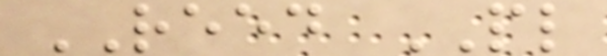REED PL
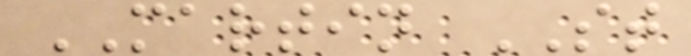MARTIN ST
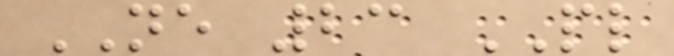NE 23 PL
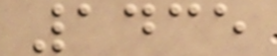1435
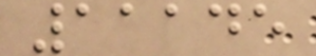11145
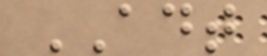ADT
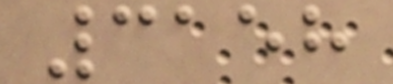3158
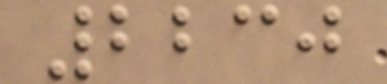2230
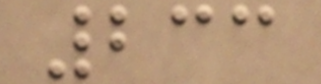233
